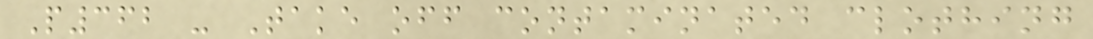P362 - Take off contaminated clothing
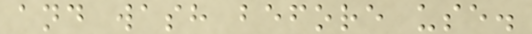and wash before use.
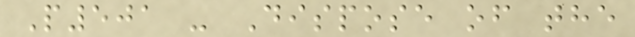P501 - Dispose of the
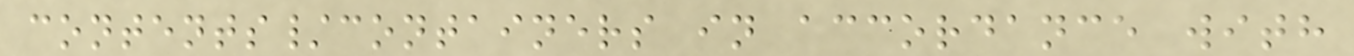contents/containers in accordance with
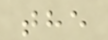the
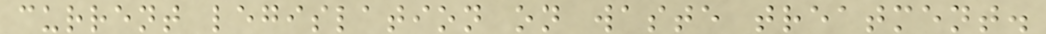current legislation on waste treatment.
